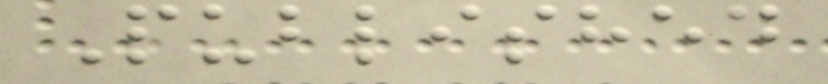Published
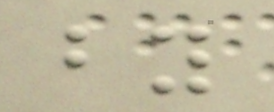by
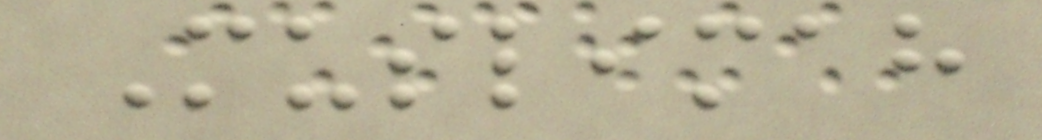Muslimah
